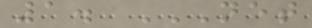1. NET
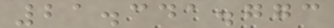21.341.773
